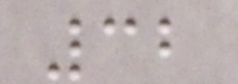32
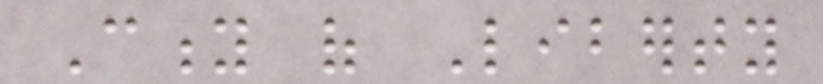City of Liberty
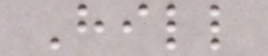Hill
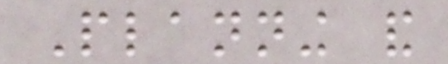Planning and
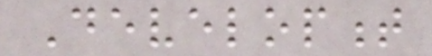Development
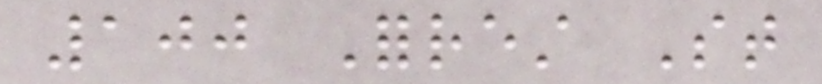100 Forrest St
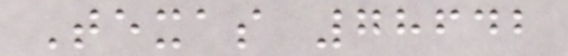Texas 78642
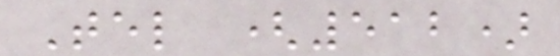Tel (512)
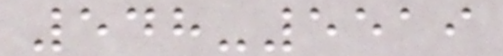548-5519
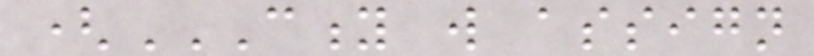(CITY WILL ASSIGN
